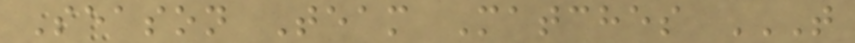Season Team Matches T
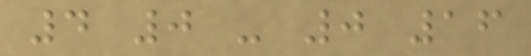4 0 - 0 16
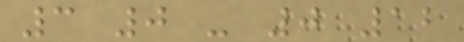3 0 - 0 12
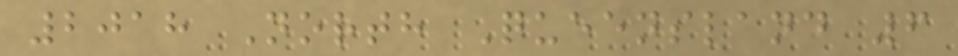2018 North Queensland 6
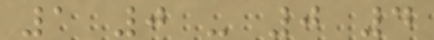1 0 - 0 4
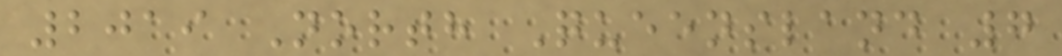2019 North Queensland 7
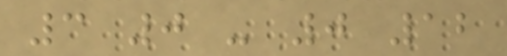3 0 - 0 12
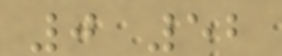0 52
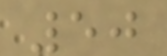50
